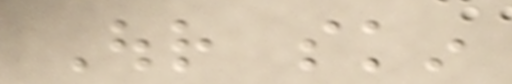Our skin
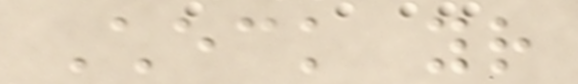Check your
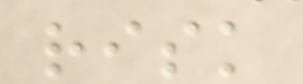risk
